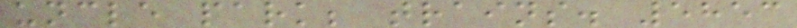uncle park; trains. 5853
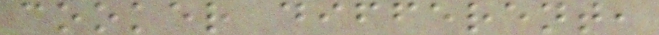cooker different,
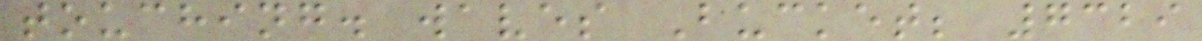touching. waves Bucket; 7329
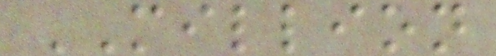MILLION
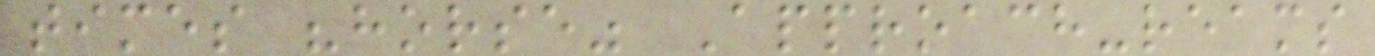times "horse" Approach-reams
